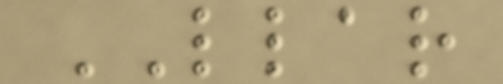LLAR
